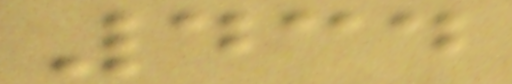434
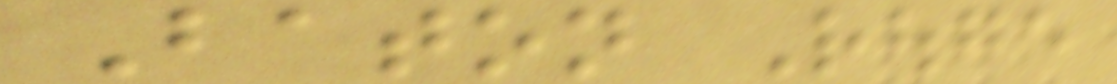Baton Rouge
